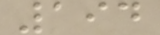194
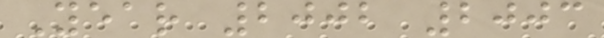Year 2002 2003
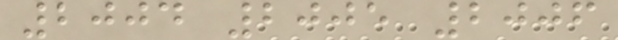2004 2005 2006
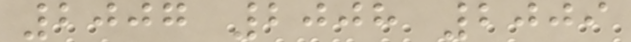2007 2008 2009
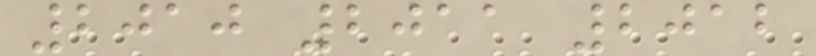2010 2011 2012
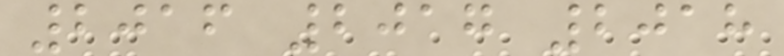2016 2017 2018
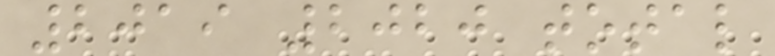2019 2020 total
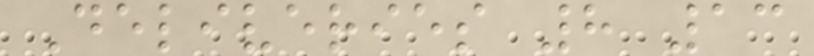Deliveries 8 13
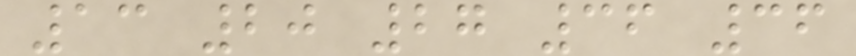13 20 27 36 36
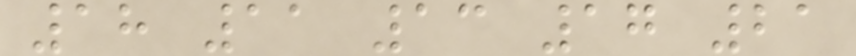18 11 13 17 21
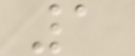1
